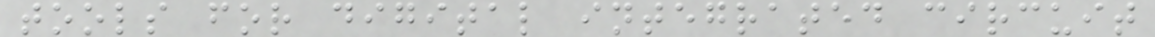tools for digital integrated circuit
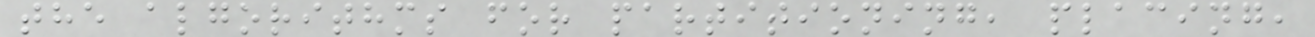the algorithms for partitioning, placing,
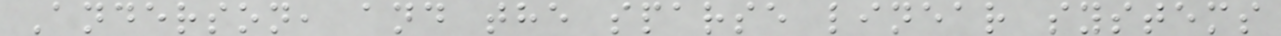Anderson, and the sparse linear systems
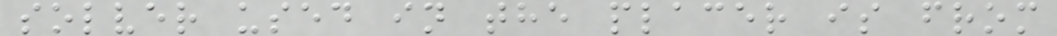solver used in the placer is from
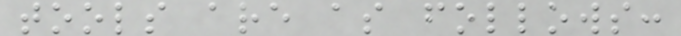tools are as follows:
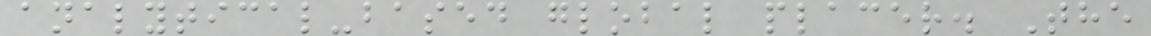analytical-based global placer. The
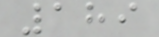189
